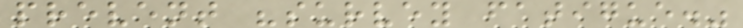prevent "survey fatigue."
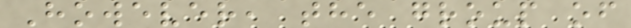However, the group of
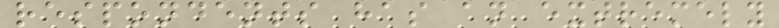respondents has an extremely
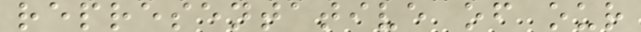representative of our
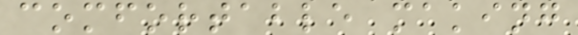comfortable making
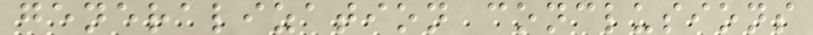generalization conclusions
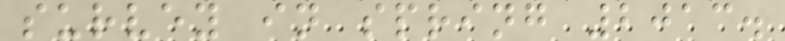survey in spring 2013.
